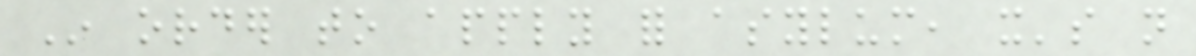In order to apply for asylum, it's not
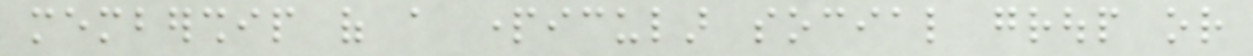membership of a particular social group or
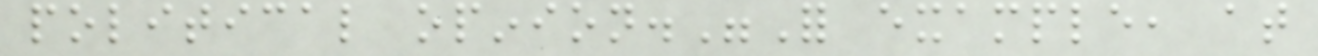political opinion."For example, at
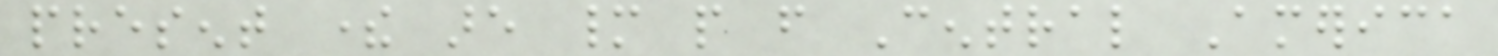present there are many people from Central America
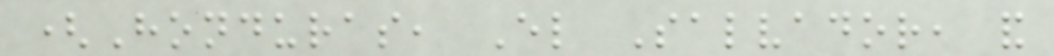(Honduras, El Salvador, and
